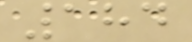184
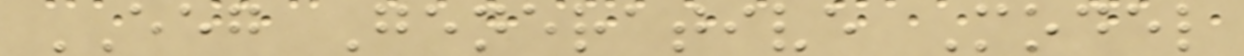EEG Generative Model
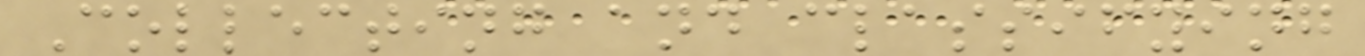Collecting and classifying
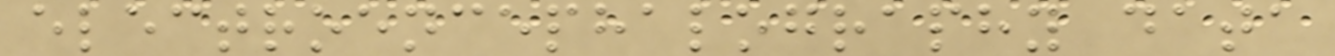electroencephalography data
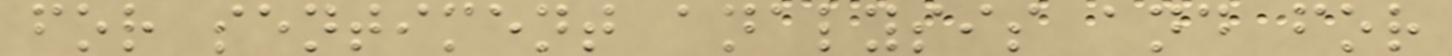for sentiment analysis and for
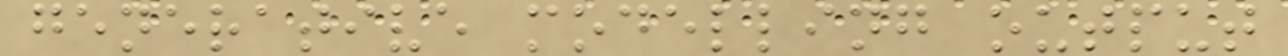generative modelling output
